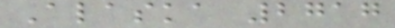Alaska 2717
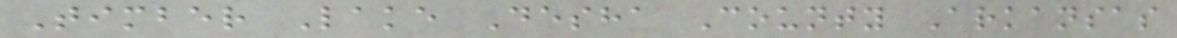Timber Lake Desha County Arkansas
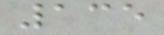135
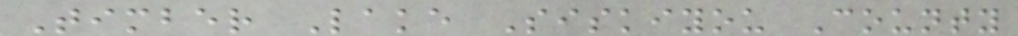Timber Lake Siskiyou County
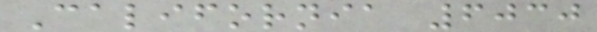California 6030
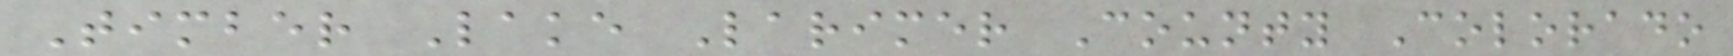Timber Lake Larimer County Colorado
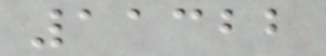11322
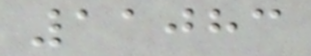11083
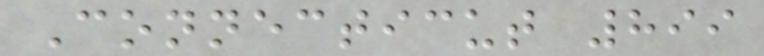Connecticut 899
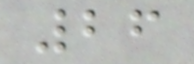26
